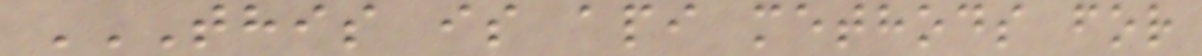THIS IS API METHODS FOR
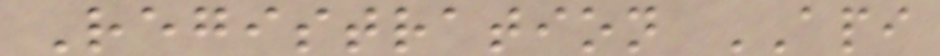Registration API
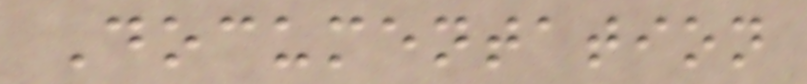Documentation
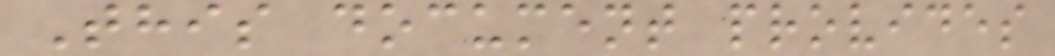This document provides
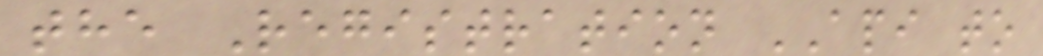the Registration API to
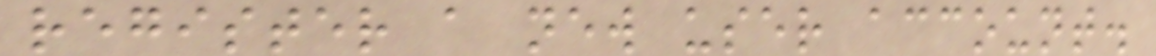register a new user account.
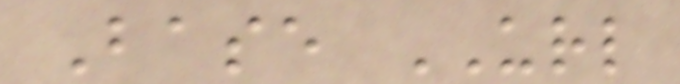Base URL
